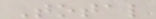Total
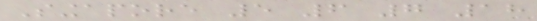Singapore 5 6 7 18
